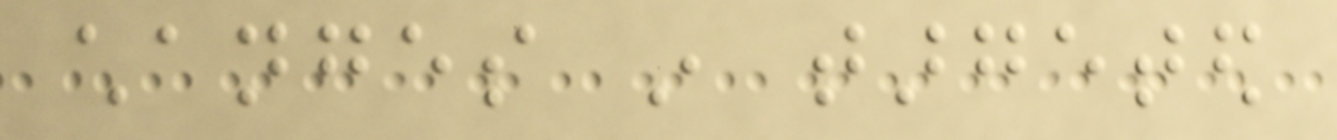changes in targeted
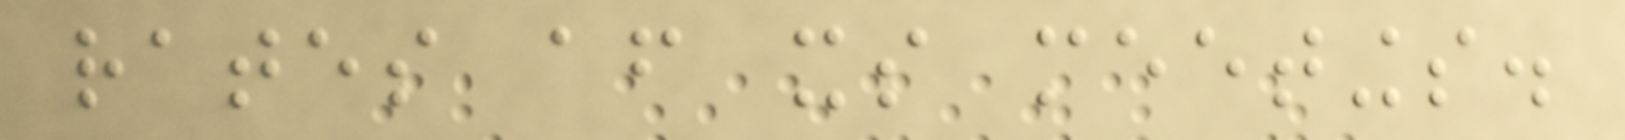rates after its meetings.
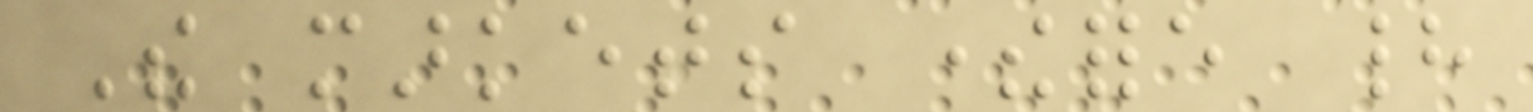The markets therefore had
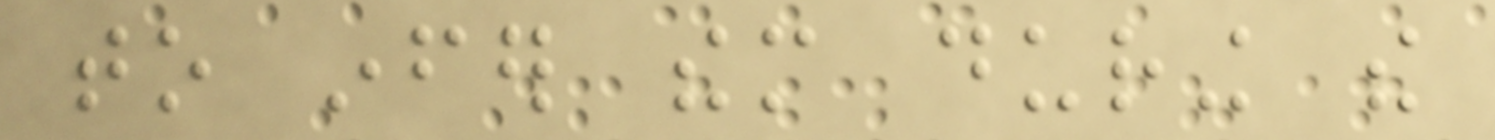to infer them during the
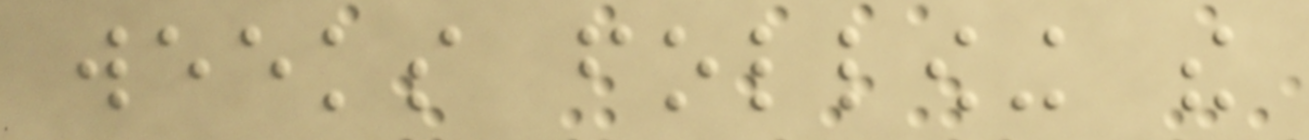weeks following the
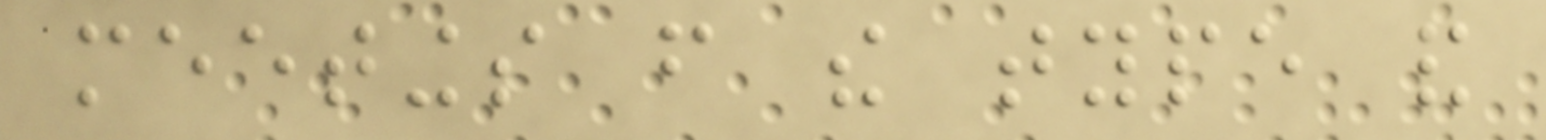meetings from the type and
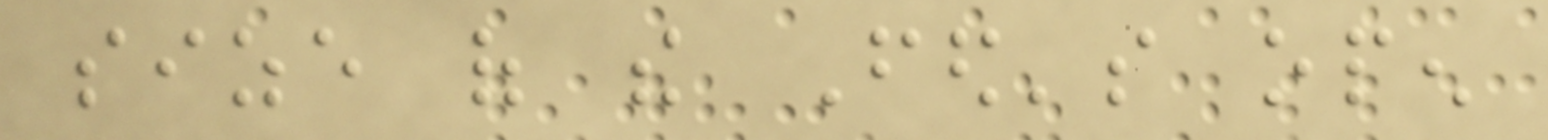size of the Fed's open
